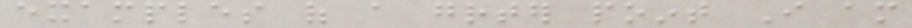examples of a greater point I am
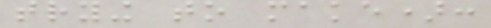trying to make):
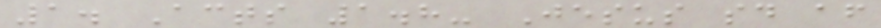1. Acts 1.8- Jesus said after
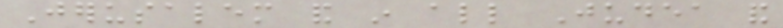Jerusalem and in all Judea and
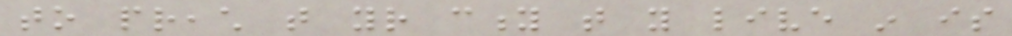to preach that your city that you live in is
